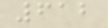612
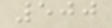500
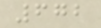672
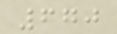670
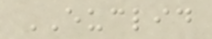EUCLID
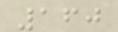160
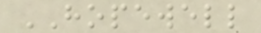HOPEWELL
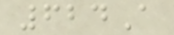624A
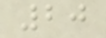20
